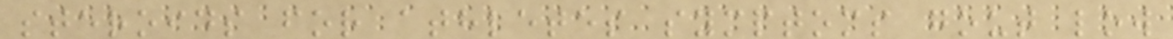steroids for athletes symptoms gout low
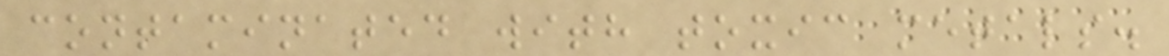contaminated with toxic metals.
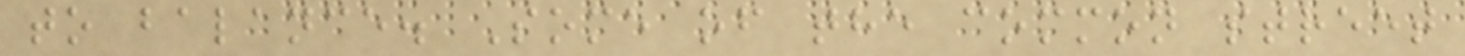to balance. Some of the common street
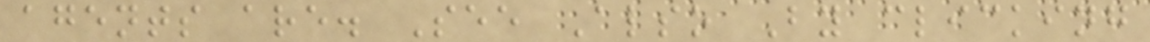agents are. See Also By clicking
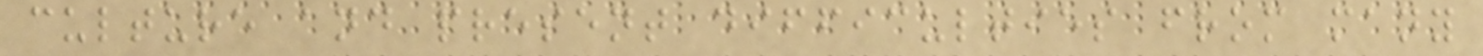culture and present difficulties from many
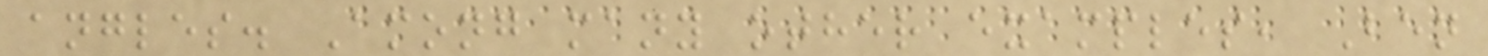angles. Among many other examples, Ben
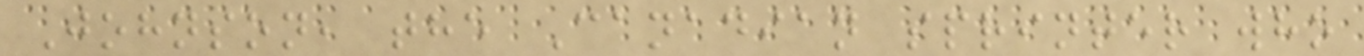Johnson, the Canadian sprinter who
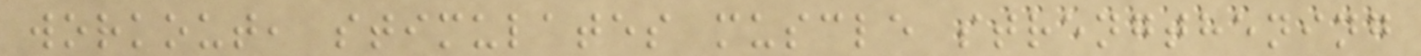workout, stimulates muscle strengthening
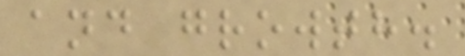and growth.
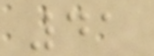41
